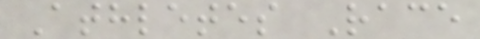Athletes Race
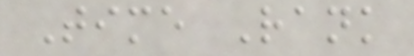Time Rank
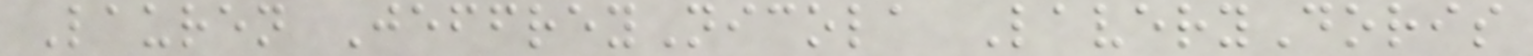Lauren JeffreyNicola LaveryDoris
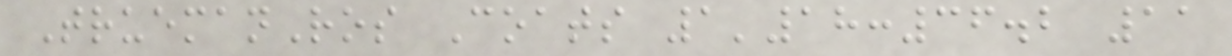TruemanRos Coats 1'18:36.2 11
